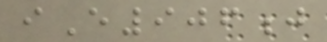iE906j
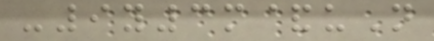-9y3m&uN
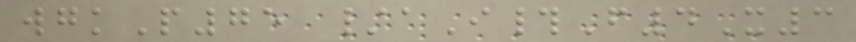wgkP75 /aI#F4X3
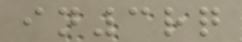in3rq
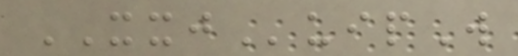XXJuipW
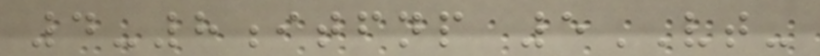4-8itfnp 5VT-
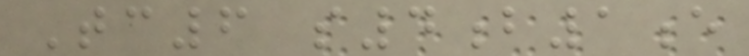Tc6 s4b1e
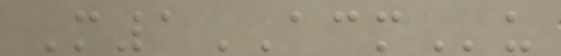M1ACMu
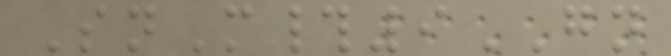SnM#9GN
